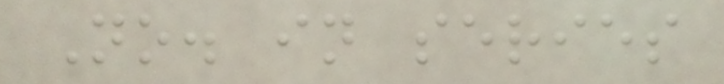No. in series
